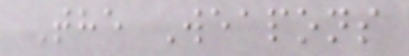The Weapons
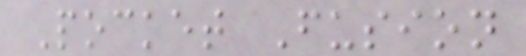Pocket Fusion
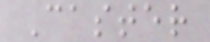Caster
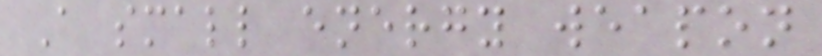A small energy weapon
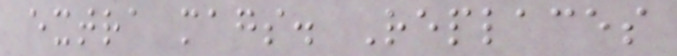extra mags. Replaces
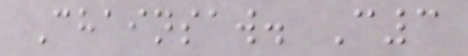Chainsaw. C3
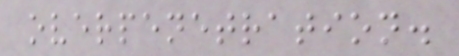overpenetration.
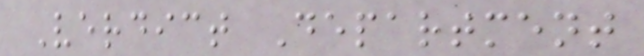Verdict Department
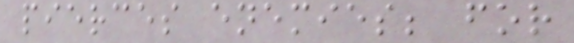pierces enemies; for
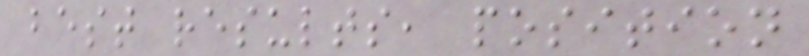best results, position
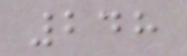248
